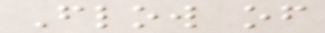Flow of
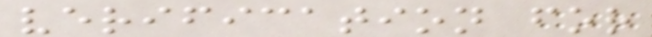verification for
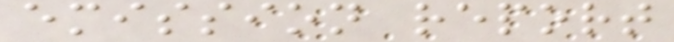emission report
